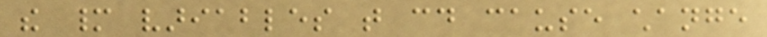the many variables that could cause change
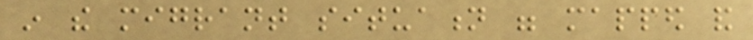in the migrant situation were mapped and
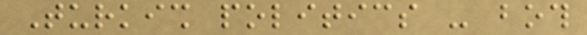Turkish politics - both
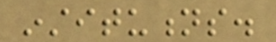institutions.
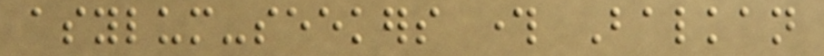asylum-seekers through Balkan
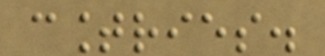countries.
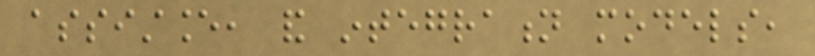assistance, and integration models,
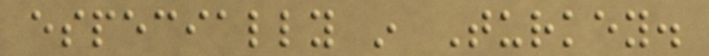especially in Turkey.
